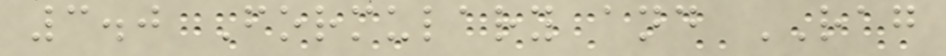3.0 Formulary and RAG
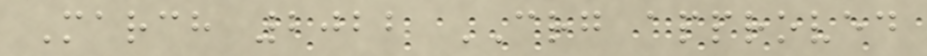March 2022 CRG approved
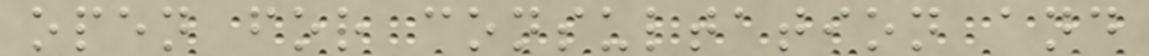open for consultation and
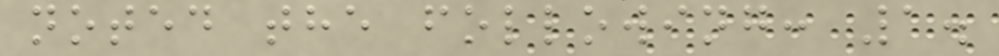noted the following: 1.
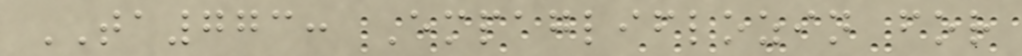TA773: Empagliflozin for
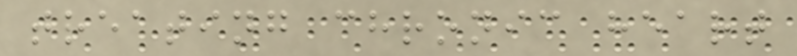treating chronic heart
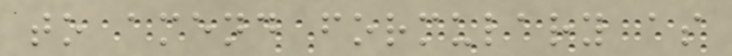to amend formulary as
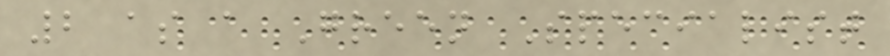2 as a Green Specialist
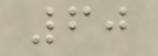60
